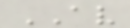AV
